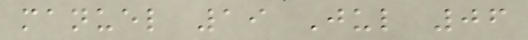manuel 19 Jul 06
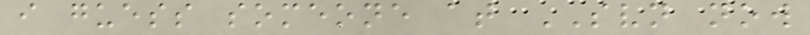i guess someone at SVN now
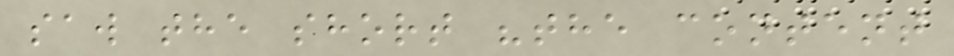saw the short "the content
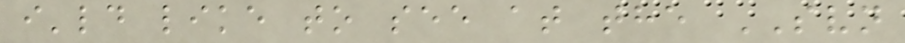i'ld like to see at the SVN
